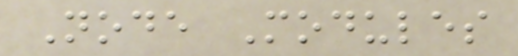Node Modules
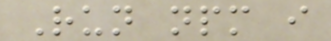Run npm i
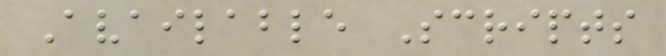Available Scripts
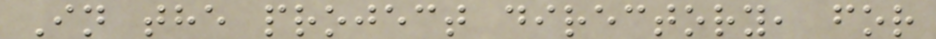In the project directory, for
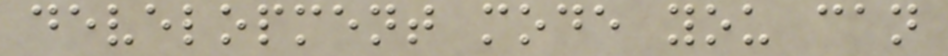development mode you can
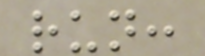run:
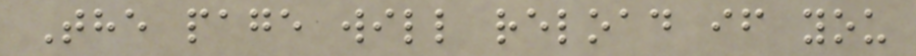The page will reload if you
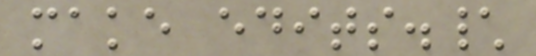make edits.\
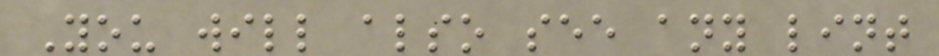You will also see any lint
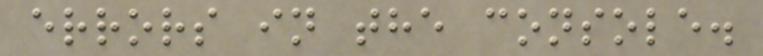errors in the console.
